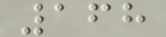168
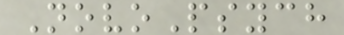NovoPsych
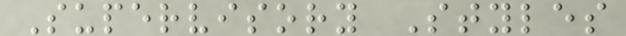Supervisory Styles
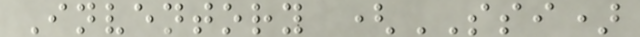Inventory (SSI)
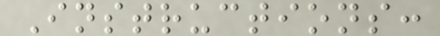Instructions:
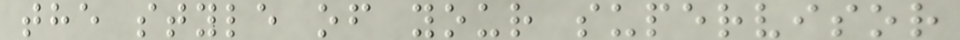the style of your supervisor
